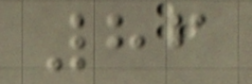86
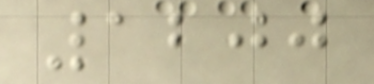1200
